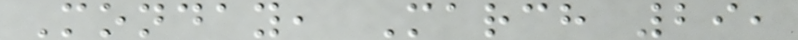Monday, March 29,
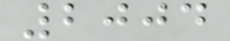2004
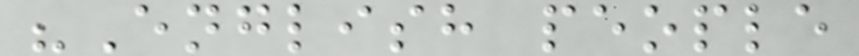"English people
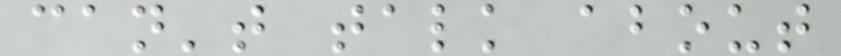can't talk about
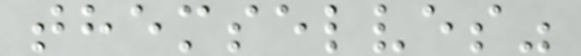themselves"
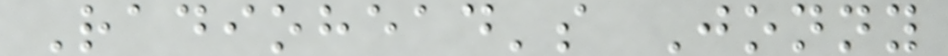Radiohead's Jonny
